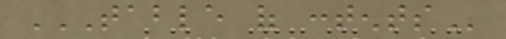TABLE OF CONTENTS
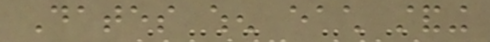Dates when each standing
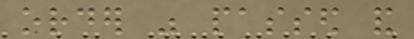order was passed and
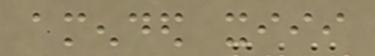amended xiii
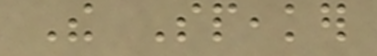The Speaker
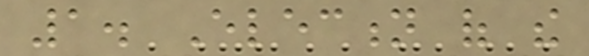1. Election of the
